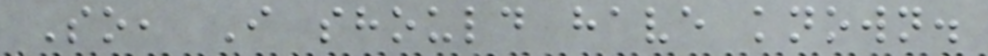So, I should have known.
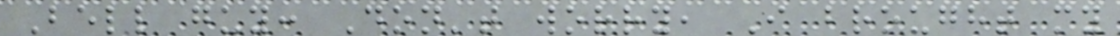Bell guy: Don't worry, I brought my
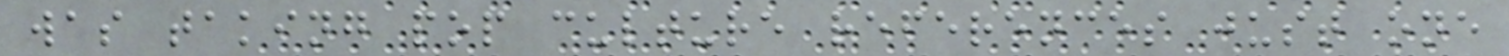was taking pop culture references just one
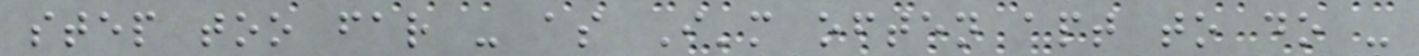step too far - as I'm often apt to do -
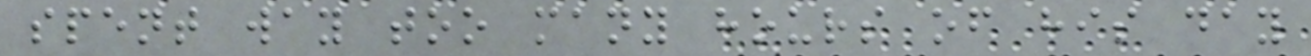spent way too many hours of his day
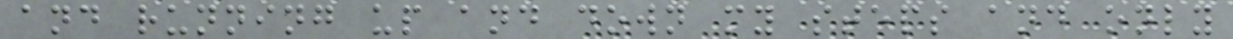and running up and down my steps and only
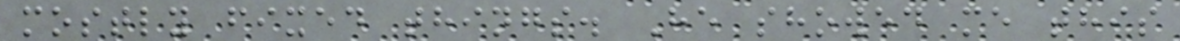mostly fixed things. He showed me this
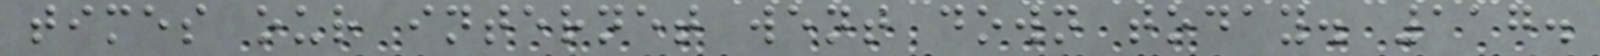times our internet went down today. 117.
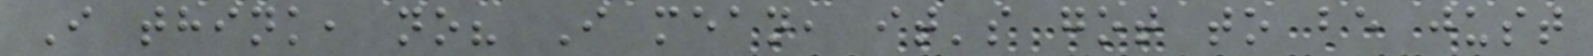I think, no? I mean, it's got to be just
